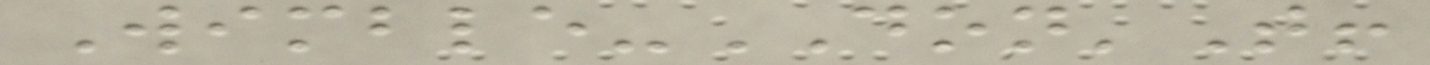Wimble-DON'T!
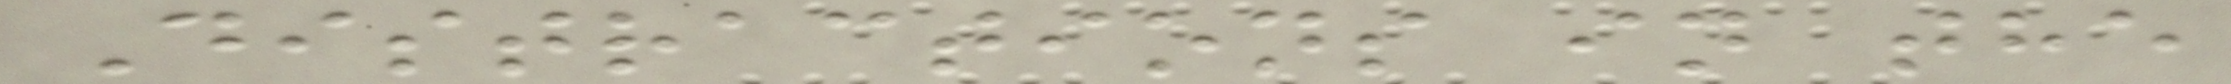Distractions in the
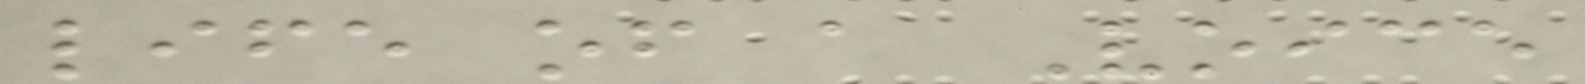life of a Voice
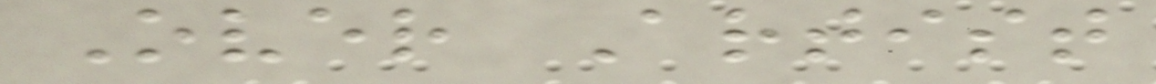Over Artist
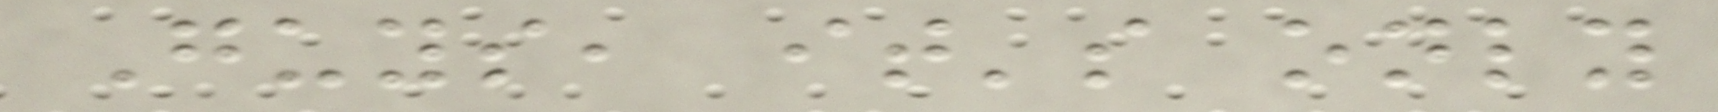Guys, it's only
